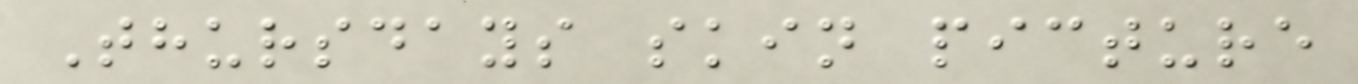Thursdays skin picture
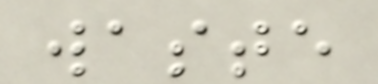waste
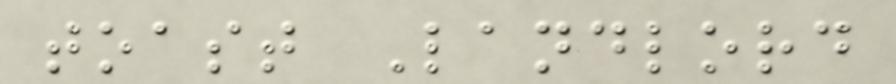toast Landlord
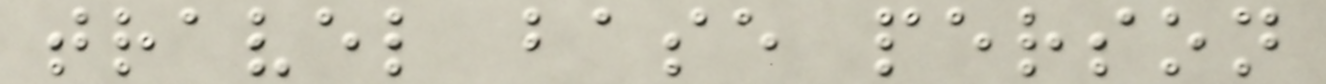travel base person
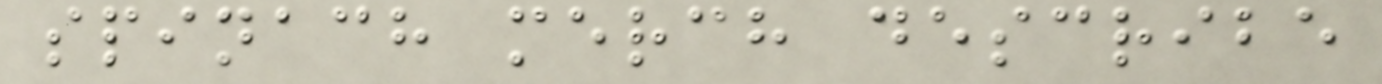spinach merch describe
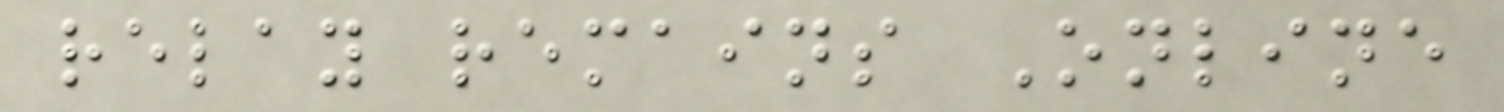relay remains Online
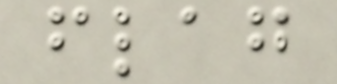flag
